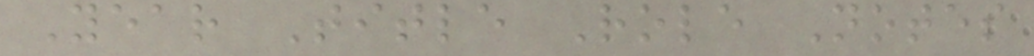Year Title Role Notes
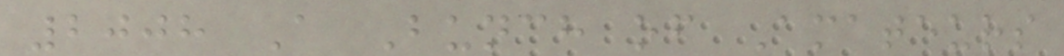2008 A Bunch of Amateurs
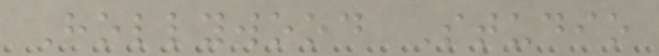Hollywood Studio
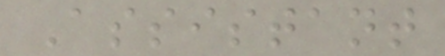Assistant
